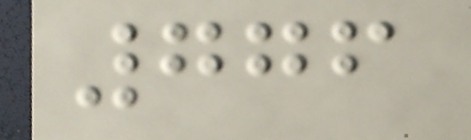776
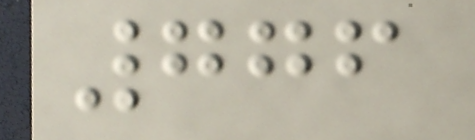776
